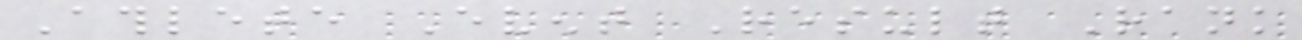Athlete Event Result Rank
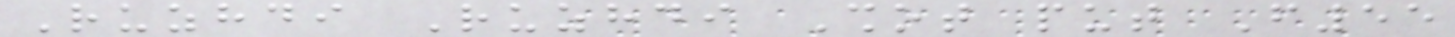Ruzhdi Ruzhdi Shot put F55
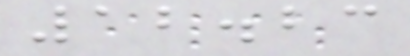12.23
